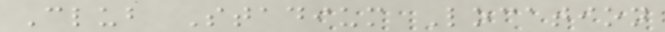Club Stadium Location
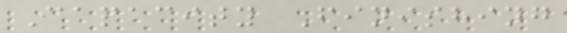Capacity Finishing
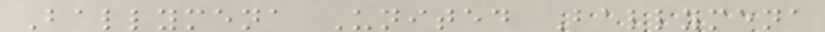Ballymena United Ballymena
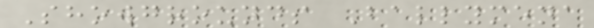Showgrounds Ballymena
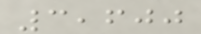3,600
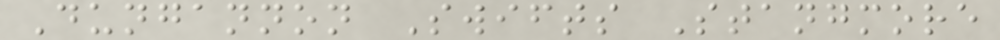Dungannon Swifts Stangmore
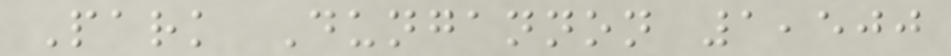Park Dungannon 1,500
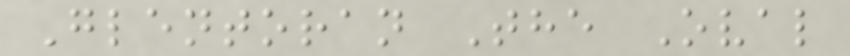Glentoran The Oval
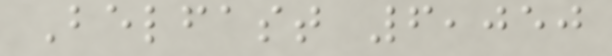Belfast 6,050
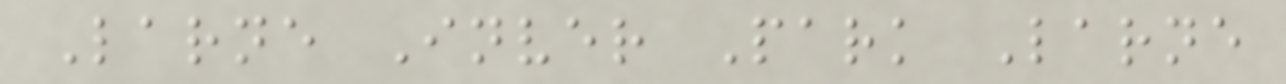Larne Inver Park Larne
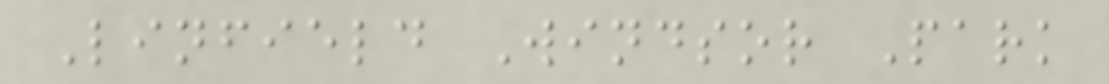Linfield Windsor Park
